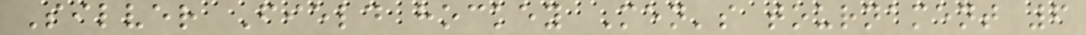Silver Field hockey Men's tournament 6
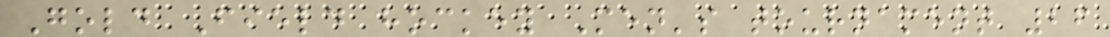Gold Field hockey Men's tournament 26
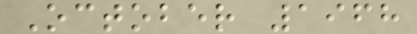October 1968
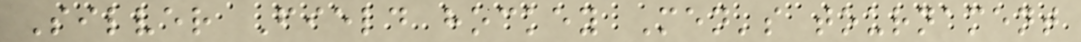Silver Field hockey Men's tournament
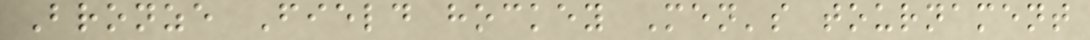Bronze Field hockey Men's tournament
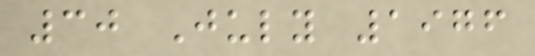30 July 1976
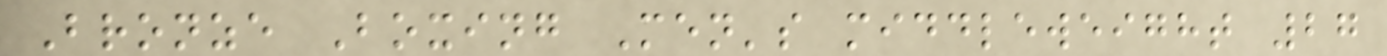Bronze Boxing Men's middleweight 27
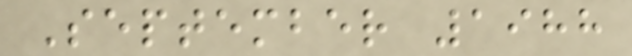September 1988
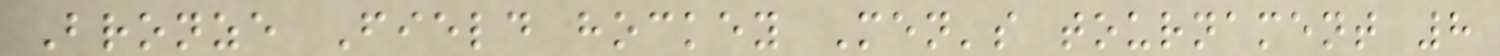Bronze Field hockey Men's tournament 8
